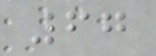67
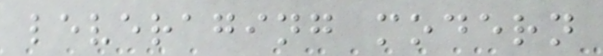leveraging modern
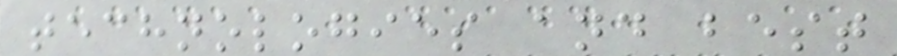technologies and best
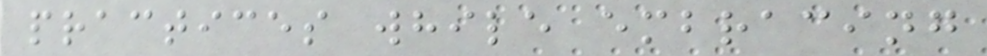practices while embracing
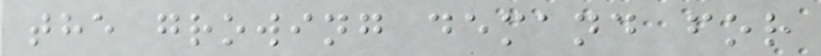the growing demand for
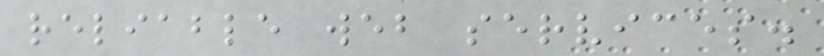reliable web services.
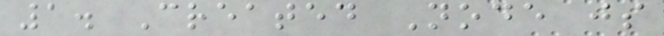1. Created Node js
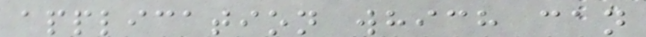application which can
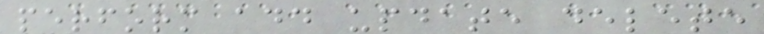perform add update delete
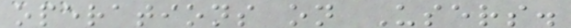operations on Users.
